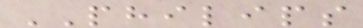PHILIPS
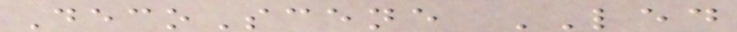DecoScene LED
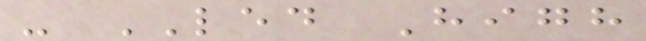- LED High
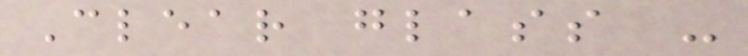Clear glass -
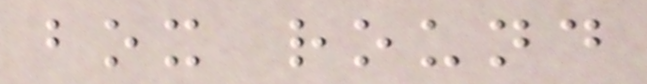box round
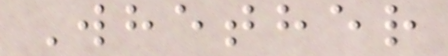Whether
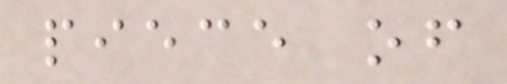piece of
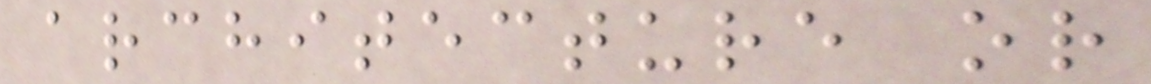architecture or
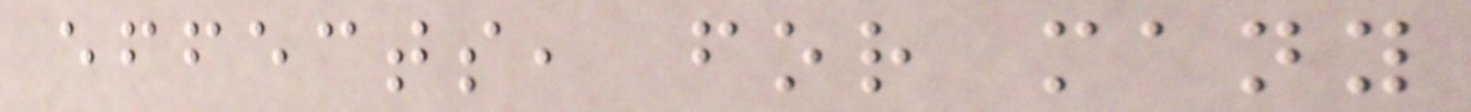effects, for many
